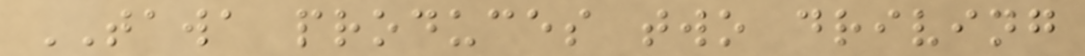TAWA produces two driving
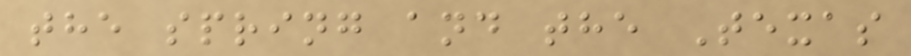the spring and the Texas
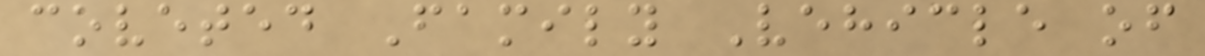coveted Family Vehicle of
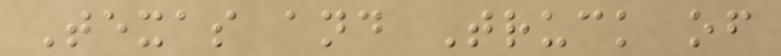Texas and Truck of
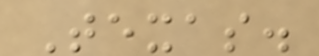Texas.
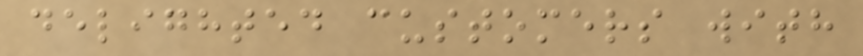delighted customers with
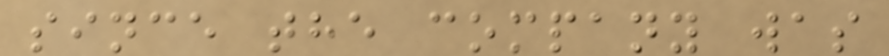since the company was
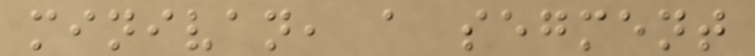minivan, a segment
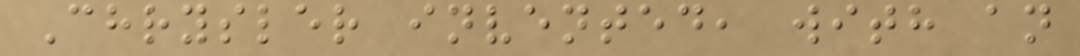Chrysler invented, with an
